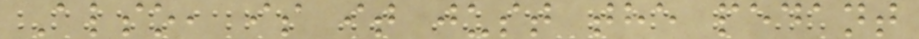Also, is it just the pedant
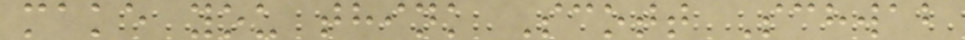make you think Scott Schwab
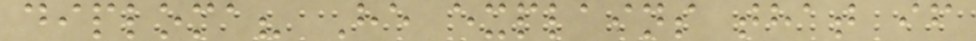diploma? He explains that if
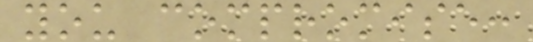you compromise:
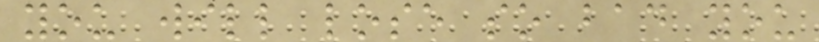you will lose so bad you
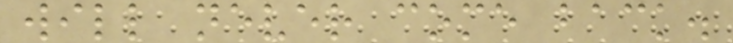will never come back.
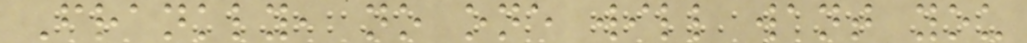Frankly, no one will want you
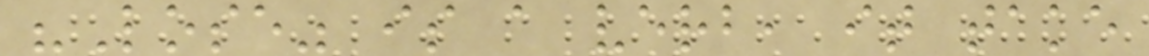"Lose" is a verb, it take
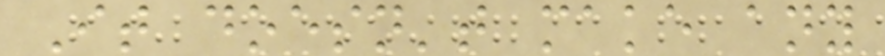It doesn't make any
